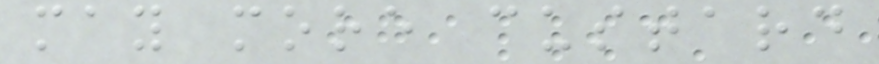may more custard
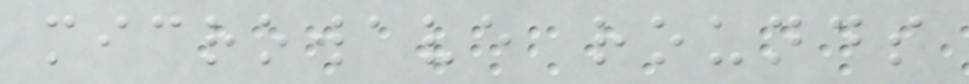microwave rounds
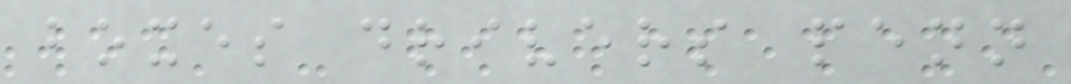boxes drivers penn
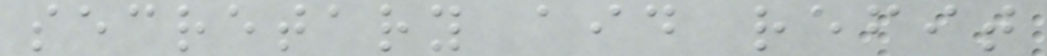secretary aid refit
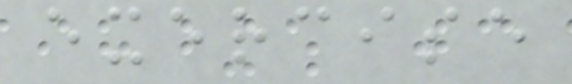exercise
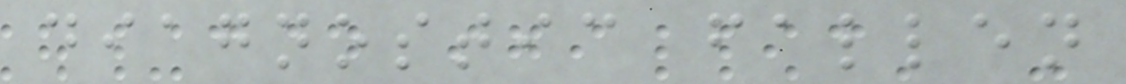diagnostic fallen
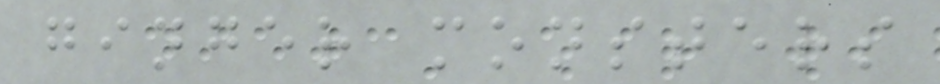ginger monsters
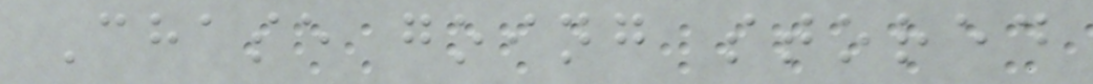Chase going stored
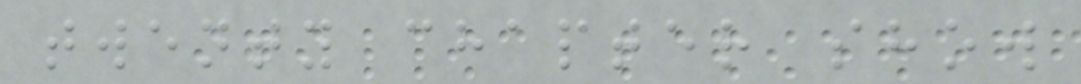twenty chapter show
